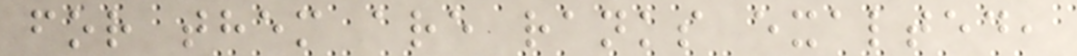for them are ranks exalted,
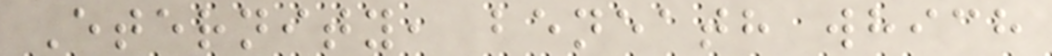Eternity, beneath which
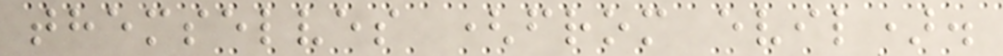themselves (from evil).
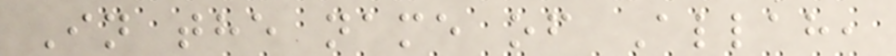In the name of Allah,
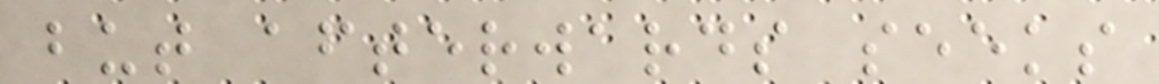but afterwards seeks
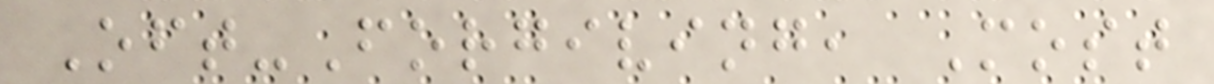Oft-Forgiving, Most
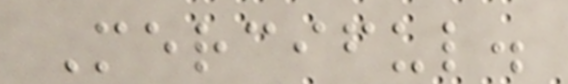Merciful.
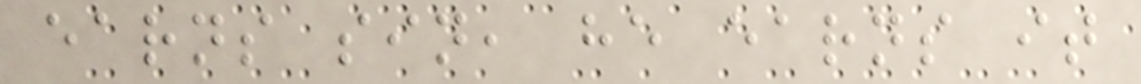earns sin, he earns it
